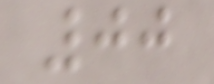00
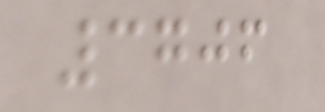3706
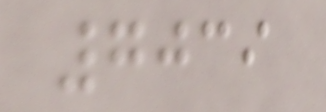7039
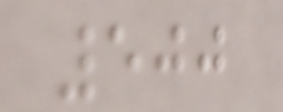500
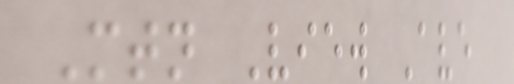Mtn View Ave
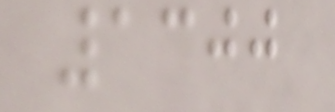1300
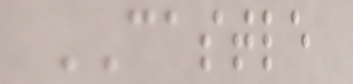CASTLE
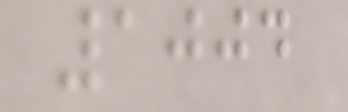1004
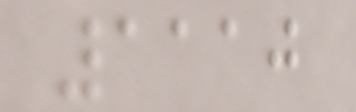1110
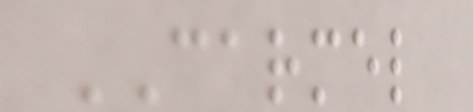CARMEL
